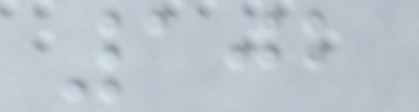102
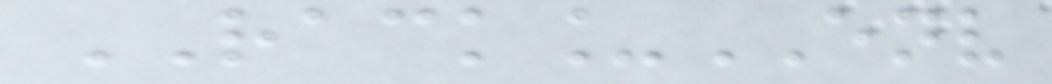RACK_ENV
